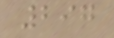297
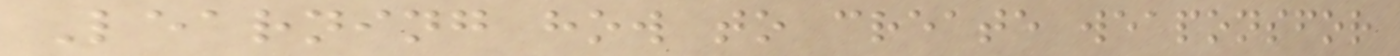Learning how to create weaponsfor
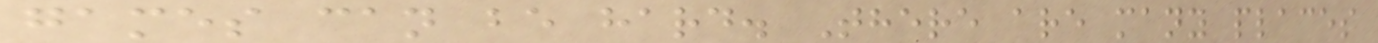games can be hard. There are many places
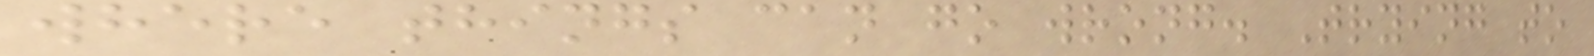where things can go wrong. Trying to
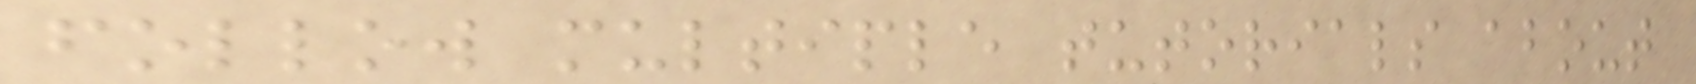follow multiple tutorials about
